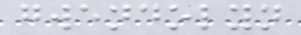gwendolyn
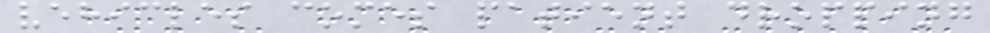vehicles comes patient dropping
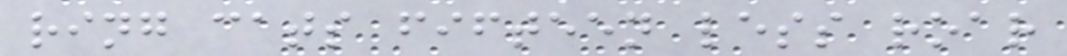ring cats fifteen less roar
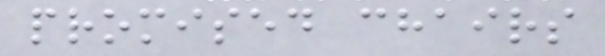promised chairs
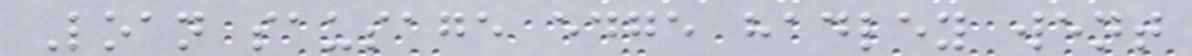Loan sausage edge hadley went
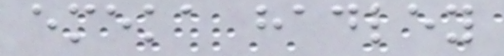emeka hadley
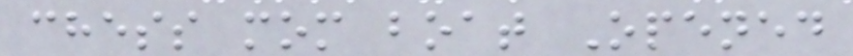chess mom boat Opened
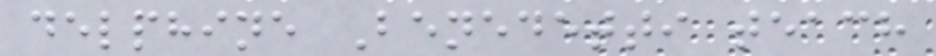delphine Benedetti teach
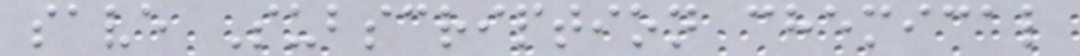save Subscription chemical
